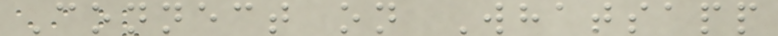Connect on Whatsapp
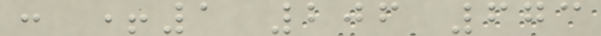: +1 206 673
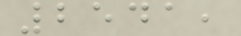2541,
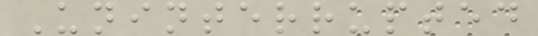Uninterrupted
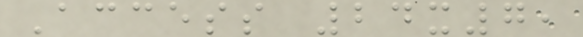Access 24x7,
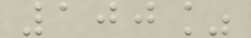100%
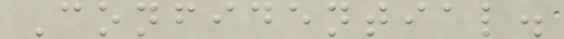Confidential.
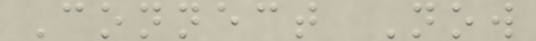Connect Now
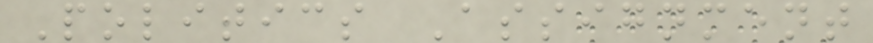Politics Assignment
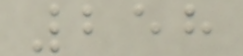258
